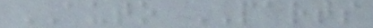AUTO PARTS
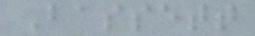Bassett
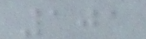101
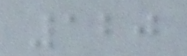120
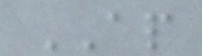AP
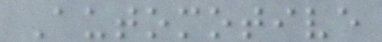Automotive
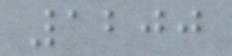1200
